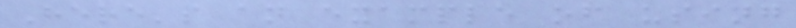Here's an example of using
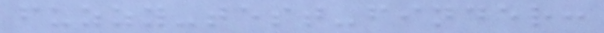fuzzy-test-finder:
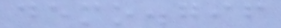demo.gif
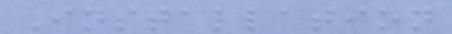Installation
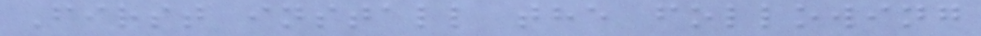First install the following
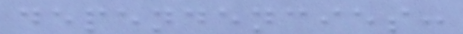dependencies:
